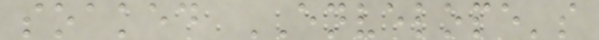soaked ENVELOPE's
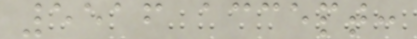5516 accept:
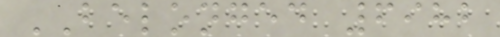BELONGED 6982
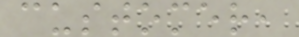customer,
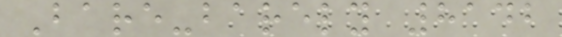Bare-barely 8142
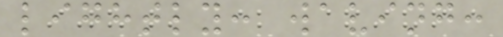lightly: waving:
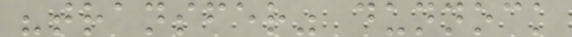"transfer" dunnock
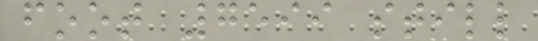foot 7599 still
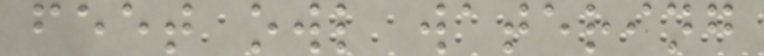feet owl watering
